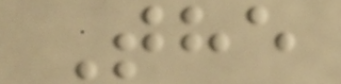The
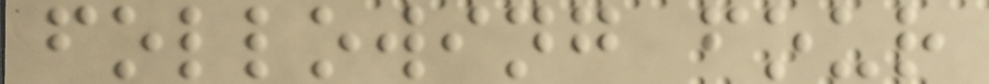following four
